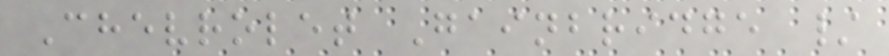Chevrolet Gainbridge /
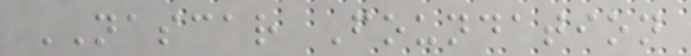NASCAR Foundation
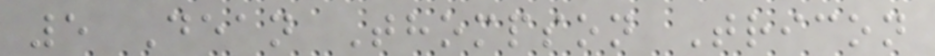5 Dean Thompson Tricon
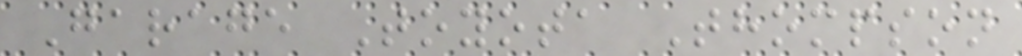Garage Toyota Thompson
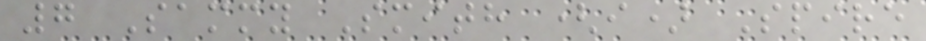7 Sammy Smith (i) Spire
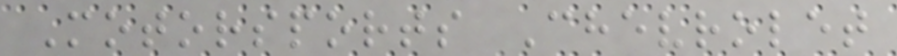Motorsports Chevrolet
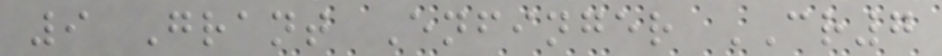9 Grant Enfinger CR7
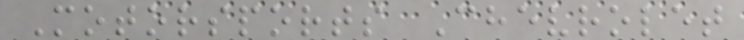Motorsports Chevrolet
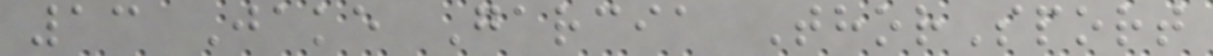13 Jake Garcia ThorSport
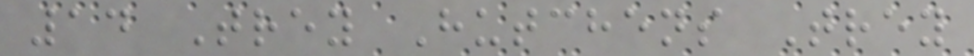14 Trey Hutchens Trey
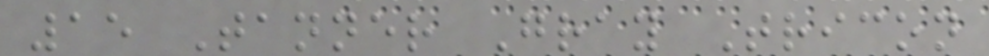15 Tanner Gray Tricon
